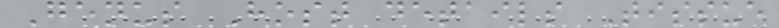Genus Host details Tissue
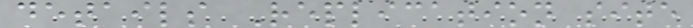details Replication site
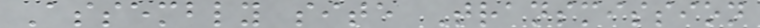Assembly site Transmission
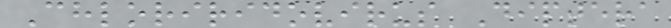Chloriridovirus Diptera
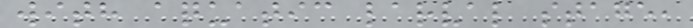with aquatic larval stage,
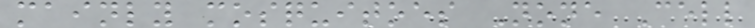mainly mosquitoes None Cell
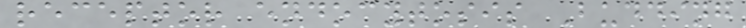receptor endocytosis Budding
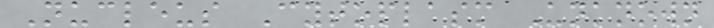Nucleus Cytoplasm Unknown
